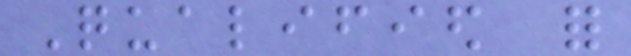Qualified for
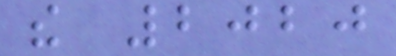the 2020
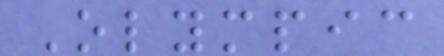Olympic
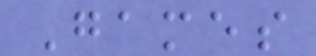Games
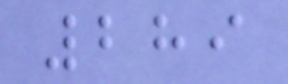289
